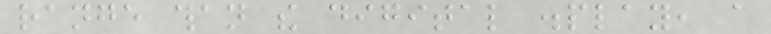range than the digital display, a
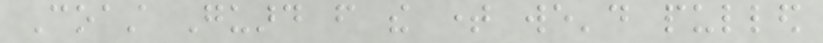Coast Guard from the time we'd pulled
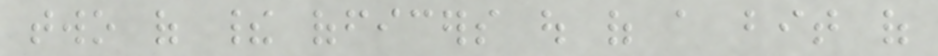two of their officers out of a bit of
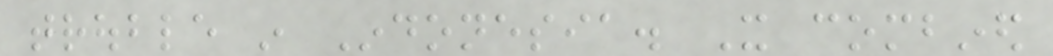trouble in Indonesia. It combined
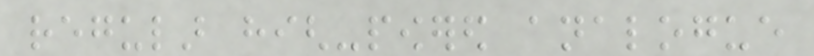regular high-powered analogue
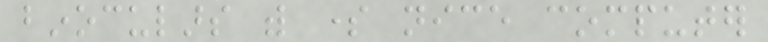binoculars with some nice computer
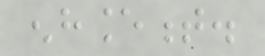enhancement.
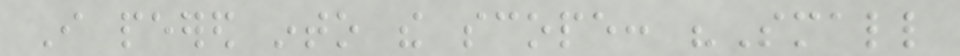I peered into the scope: "Small
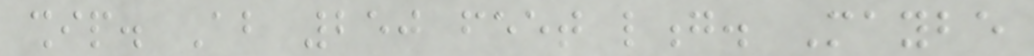ship. About 250 feet long. Maybe
